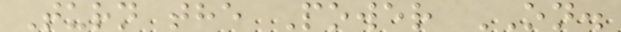Turn the Power ON.
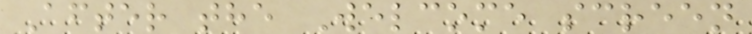After the Welcome screen
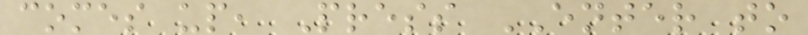comes up, Press ENTER to
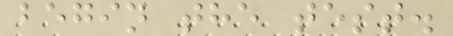begin the test.
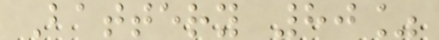Battery 80%
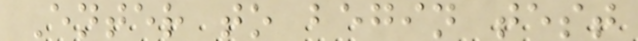Enter to begin test
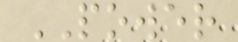POWER
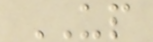UP
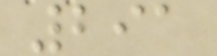291
